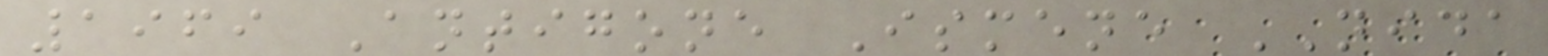1969 Antigone Ismene NIDA
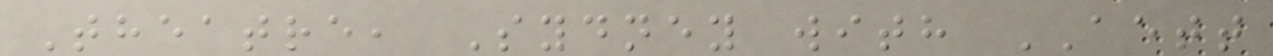Theatre, Sydney with AETT
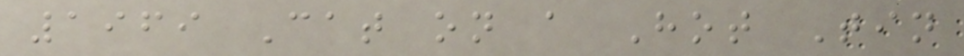1969 Cat on a Hot Tin
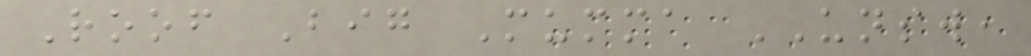Roof Big Mumma UNSW,
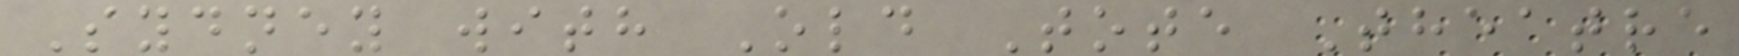Sydney with Old Tote Theatre
